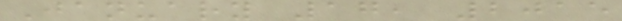January 17, 2015
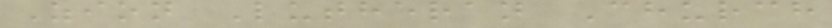Zion Lutheran Church
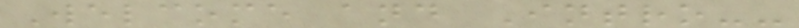Welcome and Intro--
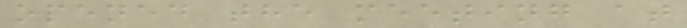opened the meeting at
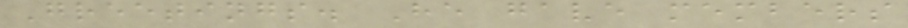Greetings. He gave members
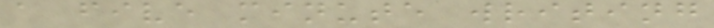a five minute writing
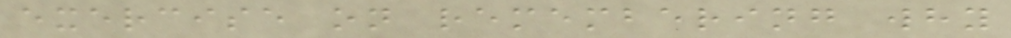exercise on remembering why
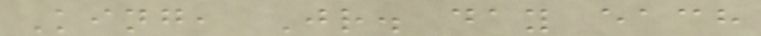King, Jr. day each
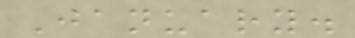January.
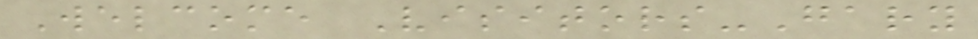Welcome Visitors-Gary
